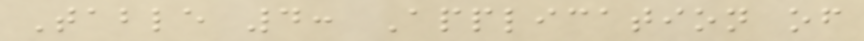Table 4: Application of
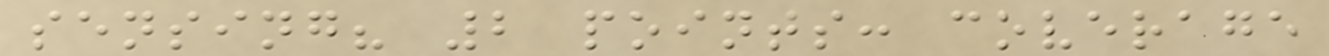sensing? 2 points: coverage
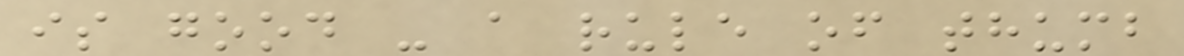is good - a rule of thumb
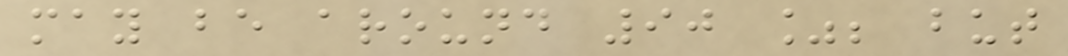may be around 90 %; but
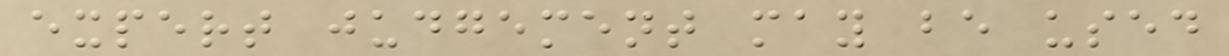expert judgement may be used
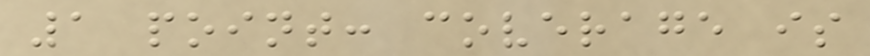1 point: coverage is
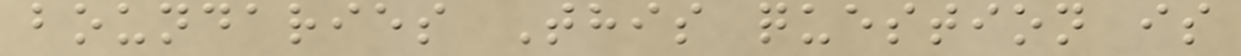boundaries This question is
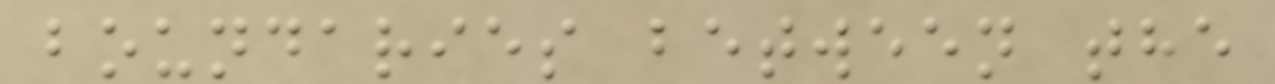boundaries between the
